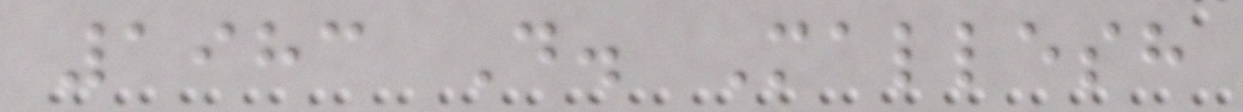1983 D. Mallesh
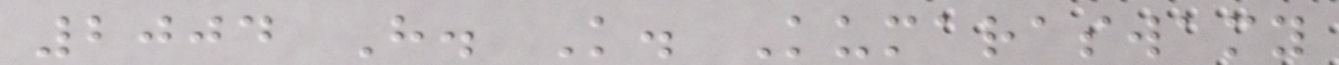2004 H. K. Kumaraswamy
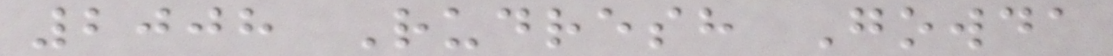2008 Rudresh Gowda
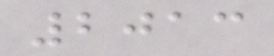2013
